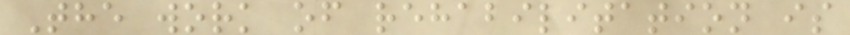The work of rehabilitation is
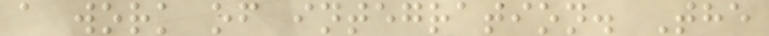a work of integration. The
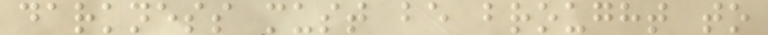darkness must be brought to
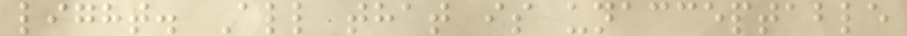light. All that is unacceptable
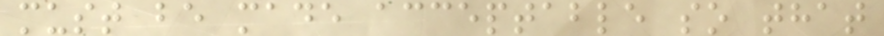must be made acceptable so that
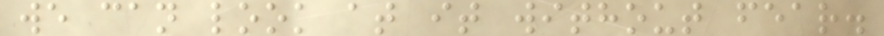we can look at it without fear.
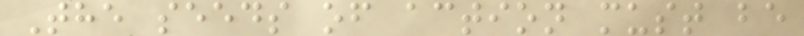The seeds of action must be
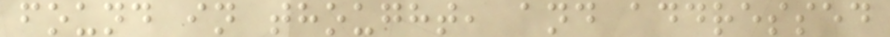found in thought, and addressed
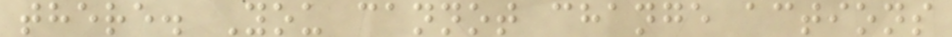there. You cannot change actions
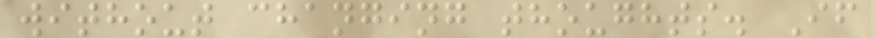without changing thoughts. If
